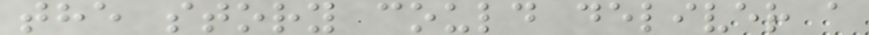the story could deliver a
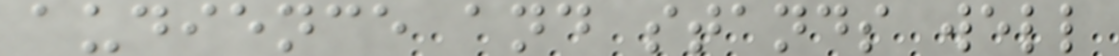audience and stands well
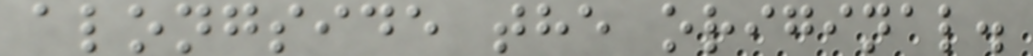alongside the original.
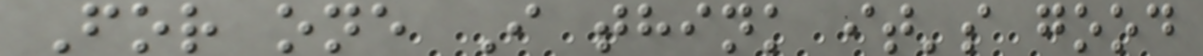For one I think it's good
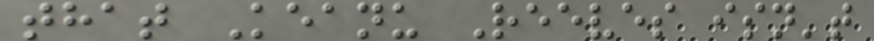that Keanu Reeves isn't
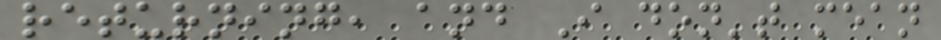returning, and I don't mean
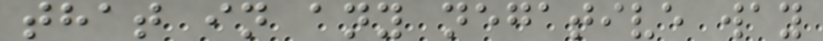that in any negative way
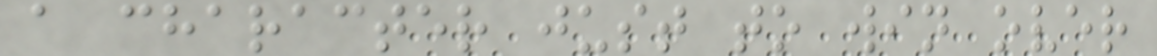a character just to win over
